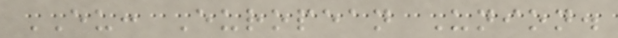EU: European Union.
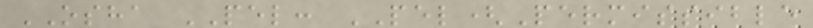OSHA PEL: PEL(Permissible
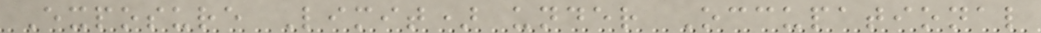Exposure Limit) under Occupational
